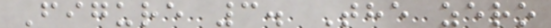Figure 3. The zero
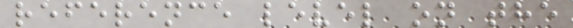reference level on the
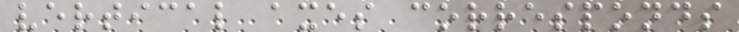vertical axes corresponds
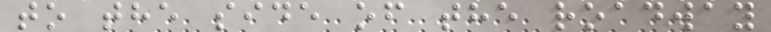to the side of the roadway
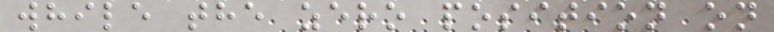while the zero position on
